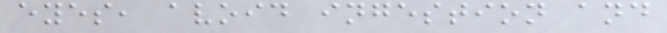eyes, avoid ingestion and
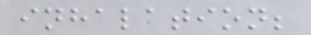inhalation;
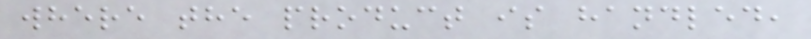where the product is handled,
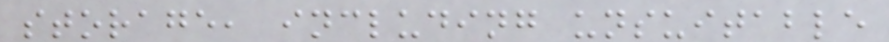storage, including unsuitable
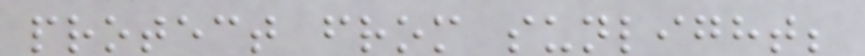protect from sunlight;
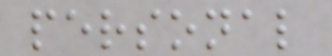personal
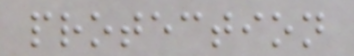protection
